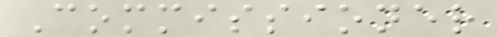Commissioner
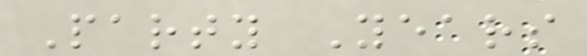Party Years
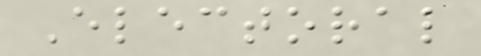Electoral
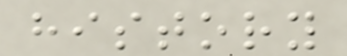history
